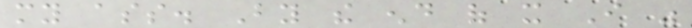my ass. By the end of it I was
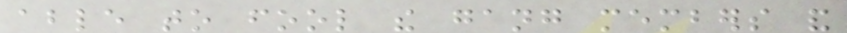able to fool the gang members and
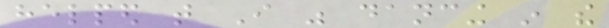helped that I was dancing in the
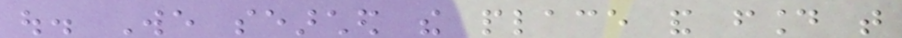out. We searched the place and found that
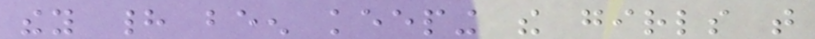they had been keeping the girls that
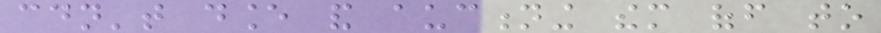couldn't dance and auctioning them off to
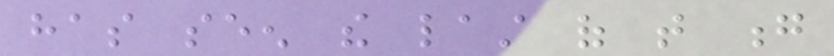has seen the last of that g
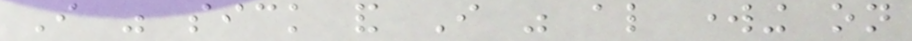I was sick and I was also working on
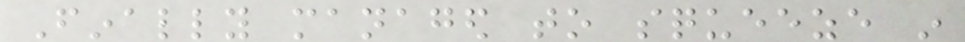Finally managed to squeeze in
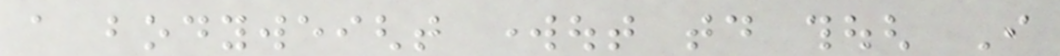a bodyweight workout today though I
